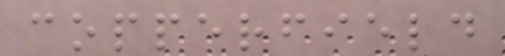copperfield
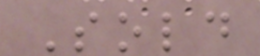Sold
